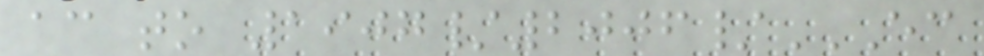according to 1907/2006/EC
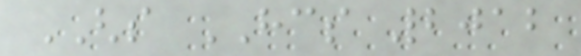GHS HCS 2012
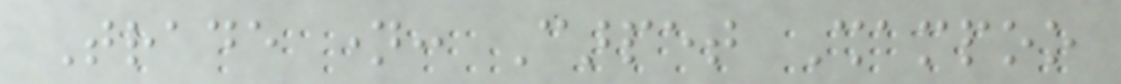Trade name: Carpet Shampoo
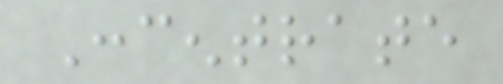Concentrate
